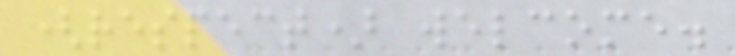(respect) welcome.
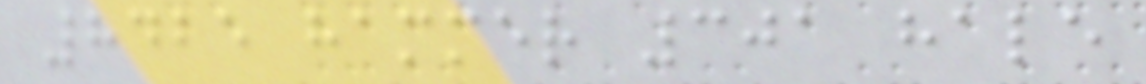8425 hammer 301 hale
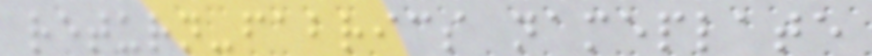return-fabrics nameplate
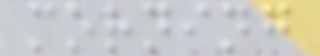morning
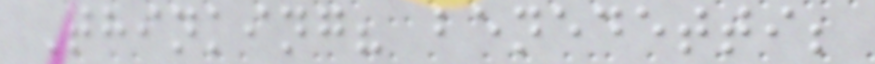Thinking? benedetti;
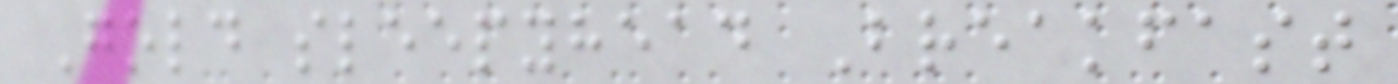Gold sleepyhead Breakfast
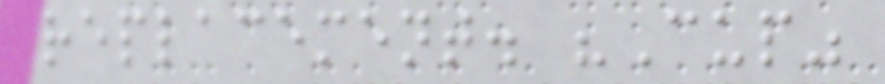replacement. "Cup"
